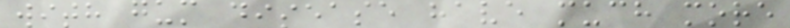with gum disease have much more
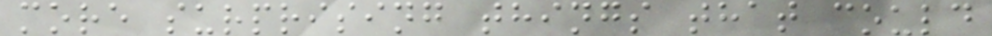more surprising things that could
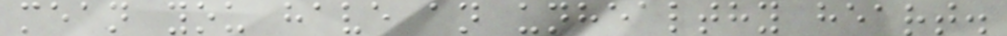mean you have an unhealthy heart.
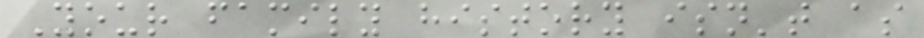Your family history isn't as
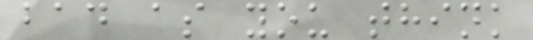bad as you think
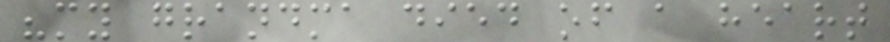"my grandma died of a heart
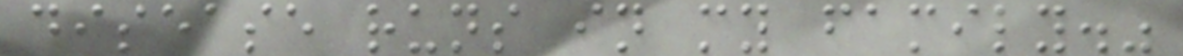disease runs in my family."
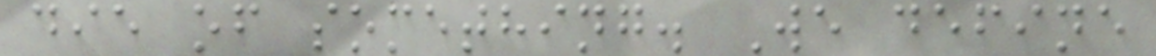die of something. We define
